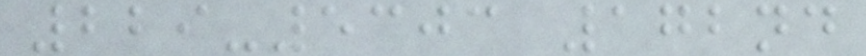229-5303 172nd
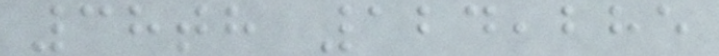38th 124,285
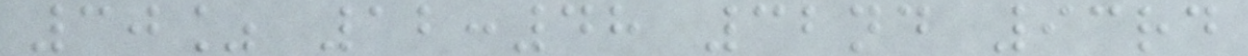30% 12:48 32nd 93rd
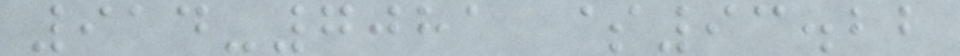914-7081 $93.22
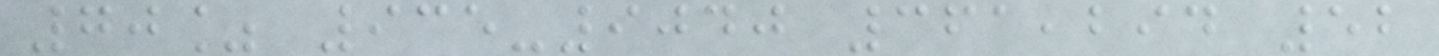70% 935-9040 361,294 52
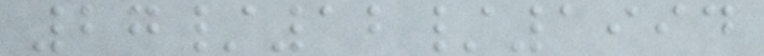27/12/1994
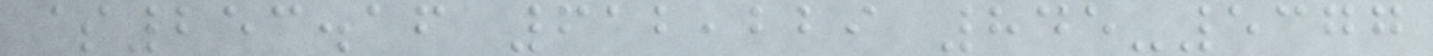$253.16 612,229 845-5377
